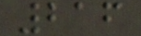216
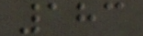183
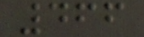466
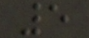5
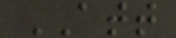ATT
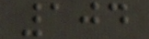104
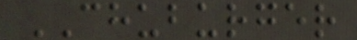CHUBURGER
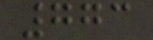773
